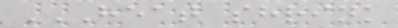HEAT SHRINK
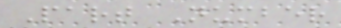Part Number
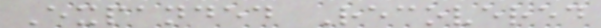Expanded Recovered
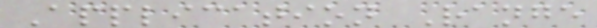Application Range
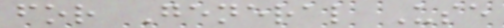for General Use
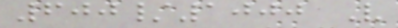600/1000 V
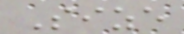Size
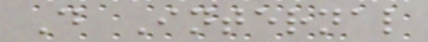D Internal
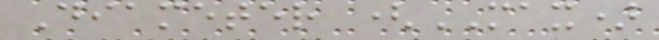Diameter (MAX)
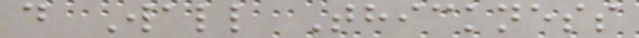d Wall Thickness
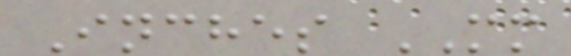Inches MM
